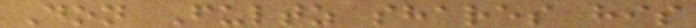Don Fultz shares his
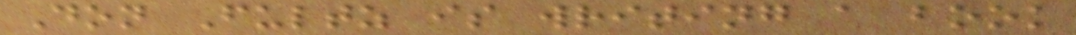Don Fultz is writing a book
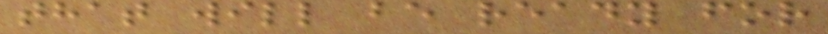that will be ready for
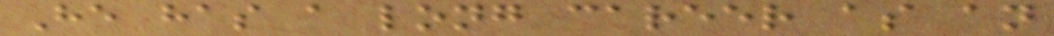He has a long career as an
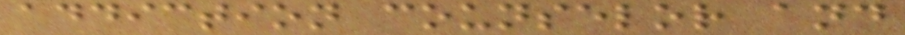addiction counselor and
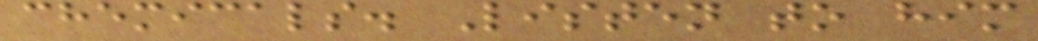chemicals. Listen to him
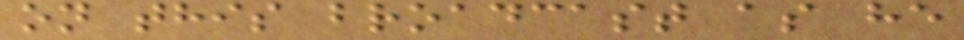on this broadcast as he
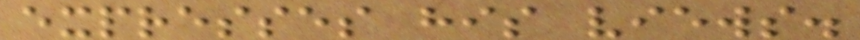expresses his views.
